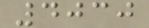4030
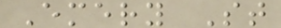Emery St
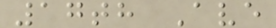17th Ave
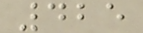425
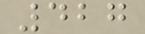427
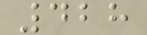428
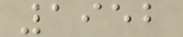1952
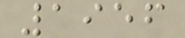1956
